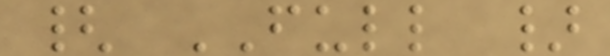{ FULL }
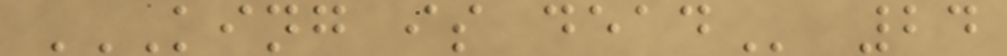KING IS DEAD 24
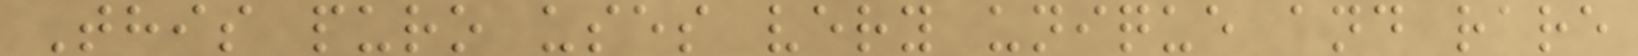This puro uses very unique and rare
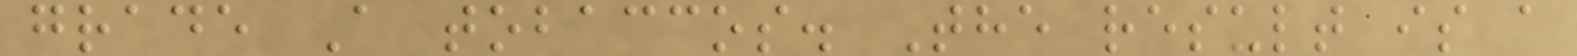grade A tobaccos. The result is a
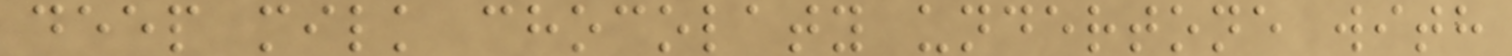deep milk chocolaty undertone with
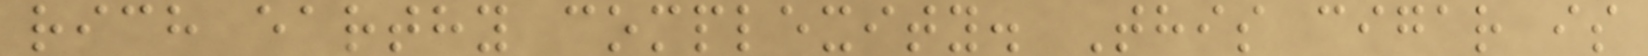rich earthy complexity. This cigar is
